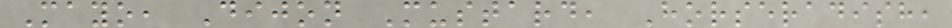Mayo, Dijon Mustard, Horseradish,
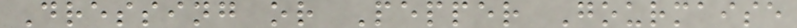Dressing or Pepper Gourmaise
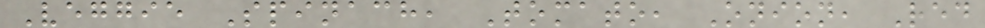Veggie Spinach, Tomato, Onion, Red
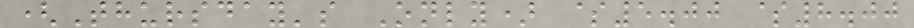(Thursday's Only) $5.00 $8.00
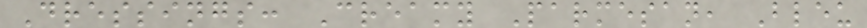Dressings: Creamy Parmesan, Bleu
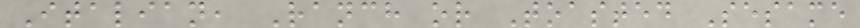Italian, Ranch or Toasted Sesame
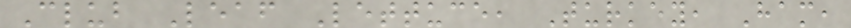Club Leaf Lettuce, Turkey, Ham,
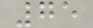75
